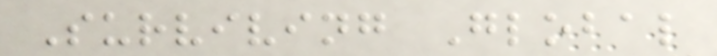Surviving Global
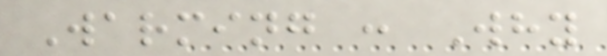Warming : Why
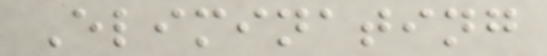Eliminating
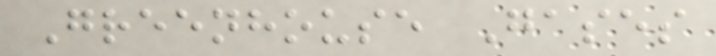Greenhouse Gases
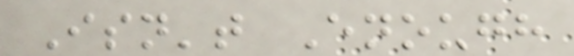Isn't Enough
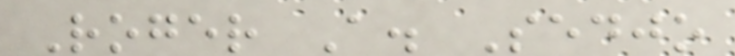Roger A. Sedjo
